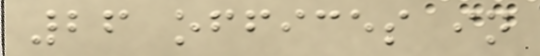26 offices in
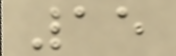15
